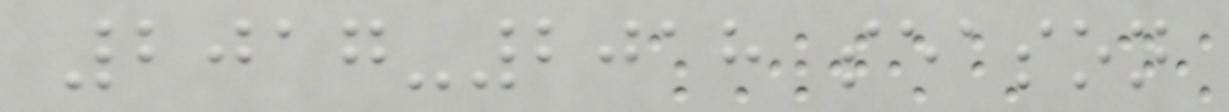2017-2018 season
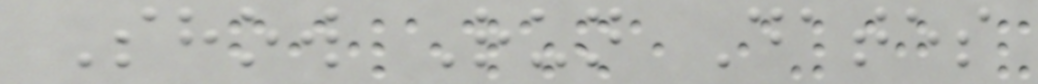Show Run Dates
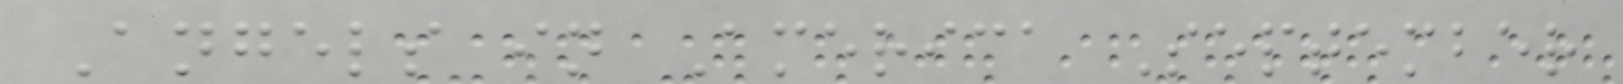Angels in America September
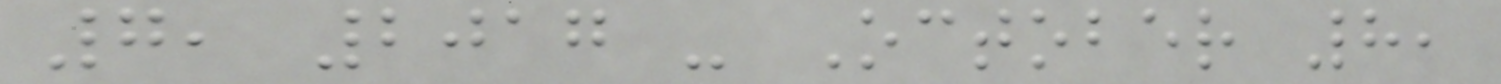7, 2017 - October 8,
